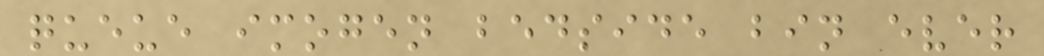queue imogen bedside bin ever
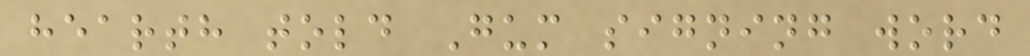hearth told Gum signing word
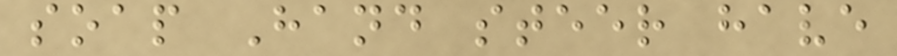soap Hand steer have
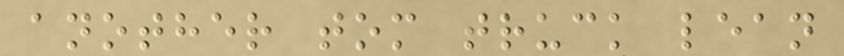another tom truck lean
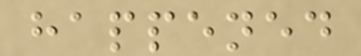happened
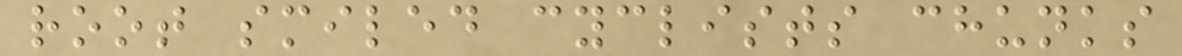root smiled cyclists chunks
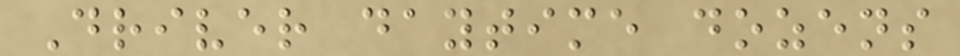Driver daytime dozens
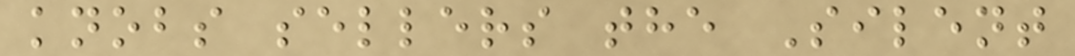knobs sellers the Silent
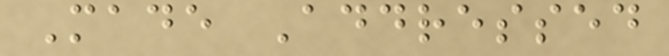Made Addressed
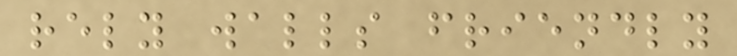rely walls friendly
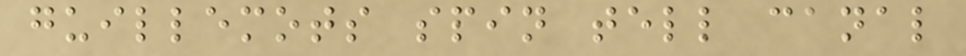guillemots spin tell canal
